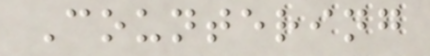Countering
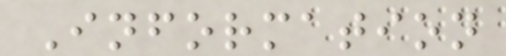Information
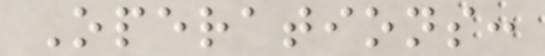Operations:
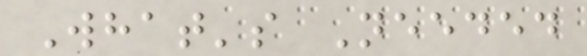What's Needed
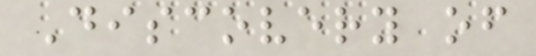Discovery of
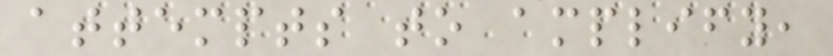attempts to amplify,
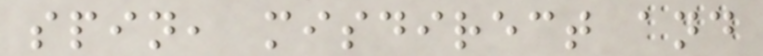spin, misdirect and
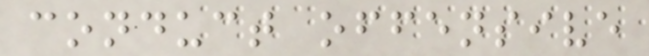conduct offensive
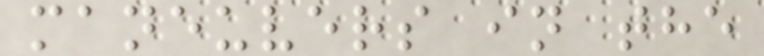maneuvers in the
